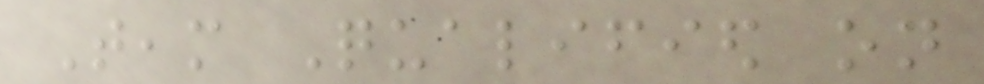Team Qualified on
